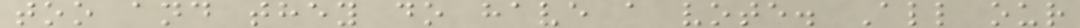too and they do have a vote. All our
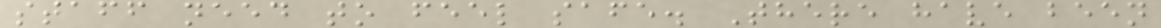staff need to feel safe. There have been
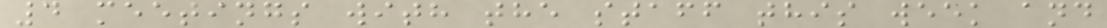4 meetings with the staff this week and
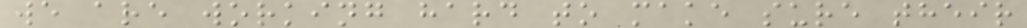we are working hard to make sure their
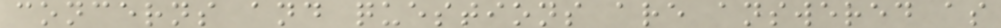concerns and questions are answered as
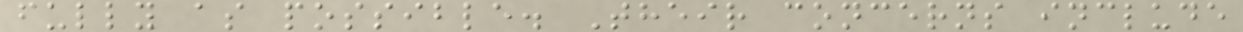fully as possible. Their concerns include
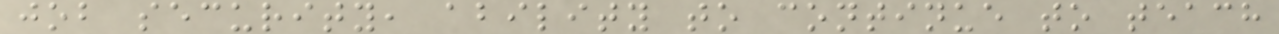job security, ability to continue to teach
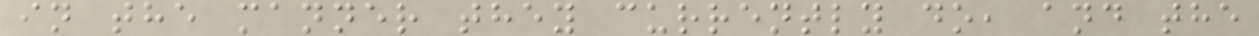in the manner they currently do, and the
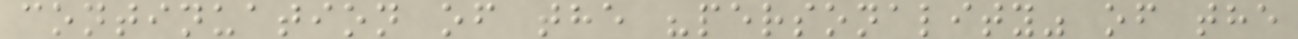continuation of the "personality" of the
